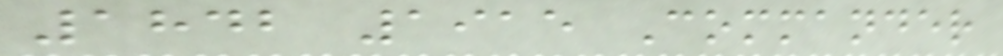1842 1915 Commander
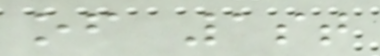of 1st
